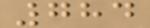784
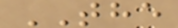THE
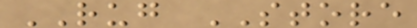RUG STORE
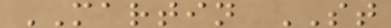MARTIN ST
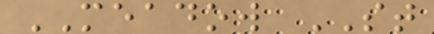MEADOW ST
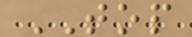TOP
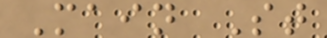Main St
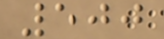500
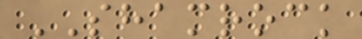SHAMROCK
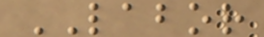LABOR
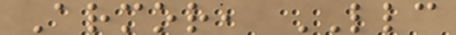Armor, LLC
